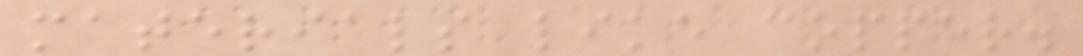materials like copper.
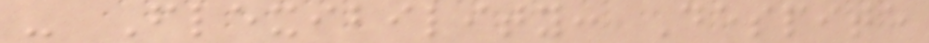- Flexibility: Despite
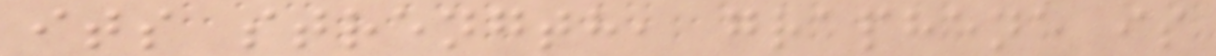its strength, graphene is
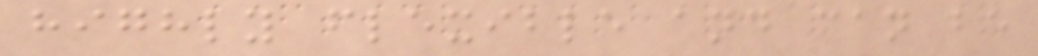highly flexible and can be
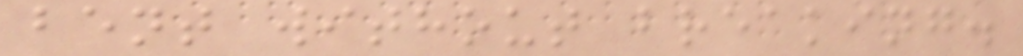bent without breaking.
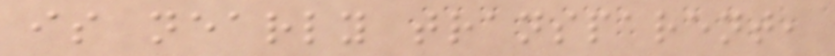is nearly transparent,
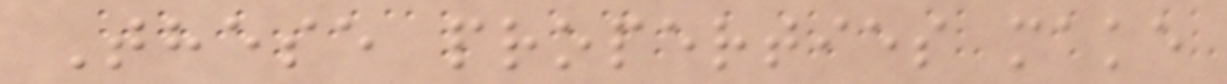These properties make
